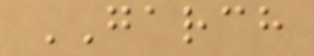GARCH
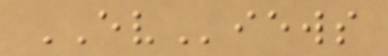EViews
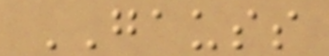GAUSS
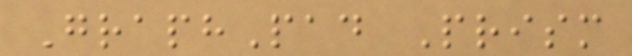GraphPad Prism
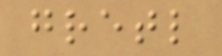gretl
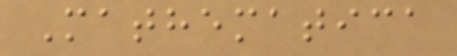Mathematica
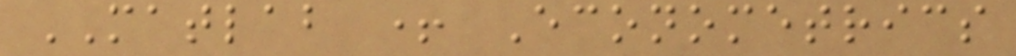MATLAB + Econometrics
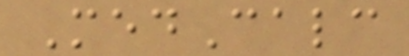MedCalc
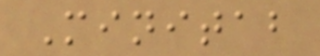Minitab
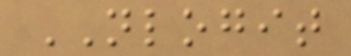NLOGIT
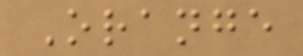Orange
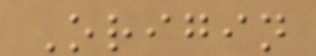Origin
